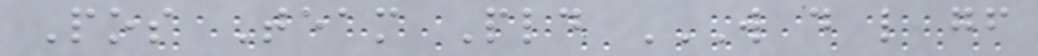Pos Team Pld W D L GF
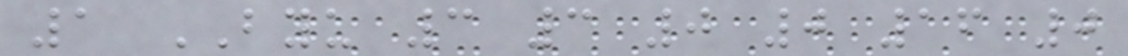1 BYU 3 3 0 0 16 0
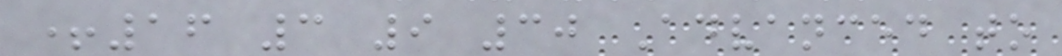+16 3 9 30 Advanced to
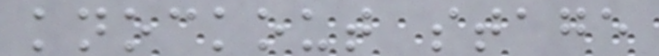knockout stage
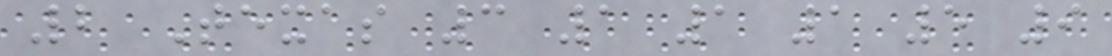2 Texas 3 1 1 1 5 9
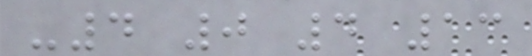-4 0 4 13
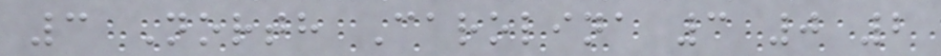3 North Carolina 3 0 2
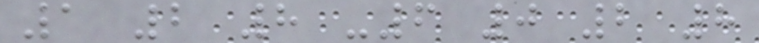1 2 8 -6 0 2 8
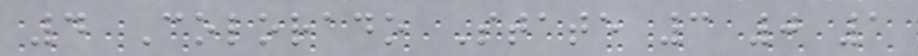4 Colorado State 3 0 1
